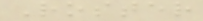Roster
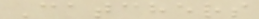Catchers
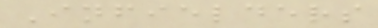Infielders
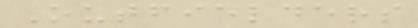Outfielders
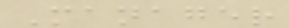Manager
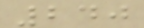240
